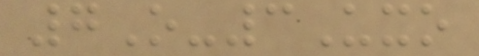7O-3Uxo
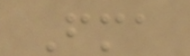Fma
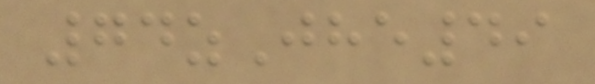74zJhe49
